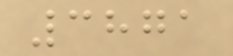3871
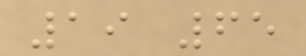19 65
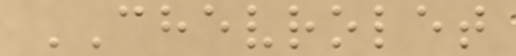CHEVROLET
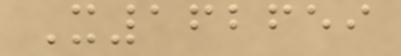X162659
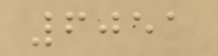6051
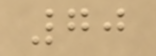70
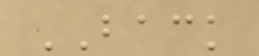BACK
